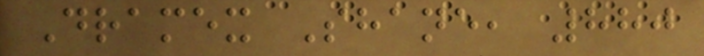Dramex Shane, 880
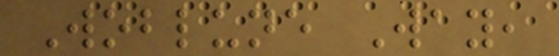Woblune Way,
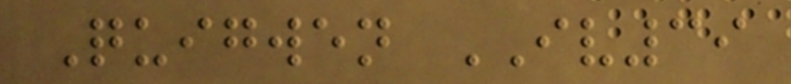Quigwen IV39
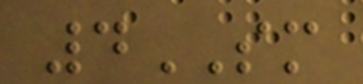4SM
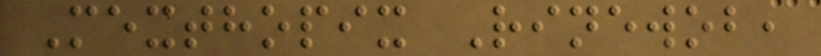Mexthopix Rinewob,
